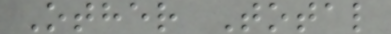Other Total
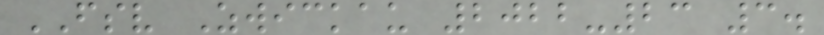FSV Zwickau 2022-23 3.
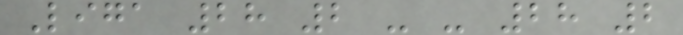Liga 28 2 - - 28 2
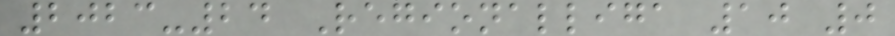2023-24 Regionalliga 10 0
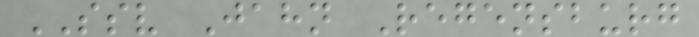SSV Jahn Regensburg
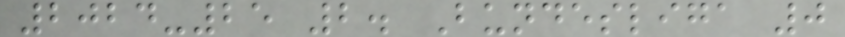2024-25 2. Bundesliga 0
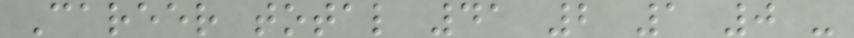Career total 41 2 1 0 -
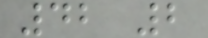42 2
